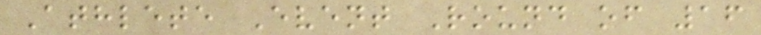Athlete Event Round of 16
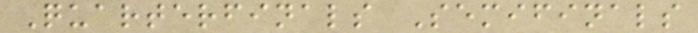Quarterfinals Semifinals
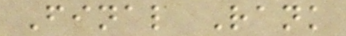Final Rank
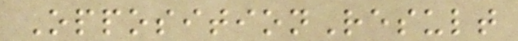OppositionResult
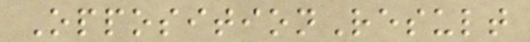OppositionResult
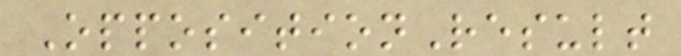OppositionResult
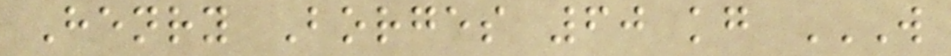Henry Borges 60 kg W
